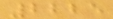2225
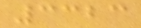3323
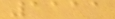1111
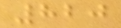820
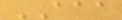AAA
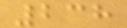238
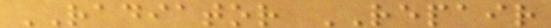RADIATOR REPAIR
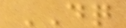DQ
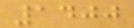1400
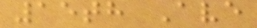15th Ave
